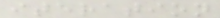iteration
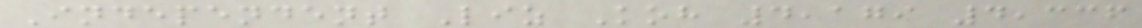Independent Liz Koh 4,179 4,336
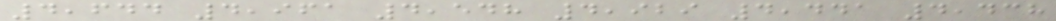4,644 4,961 4,548 4,929 4,441 4,438
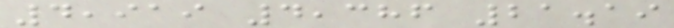4,919 4,386 21.19
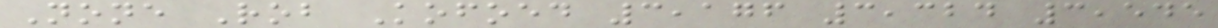None Rob Kofoed 3,176 3,324 3,545
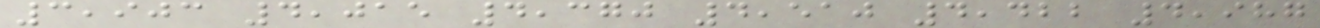3,903 4,015 4,370 4,510 4,422 4,987
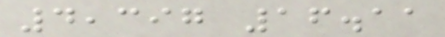4,397 16.11
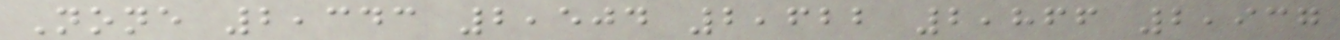None 2,343 2,504 2,622 2,866 2,937
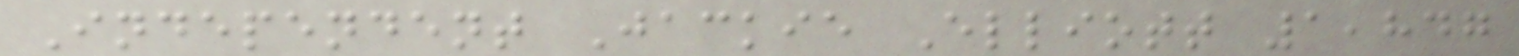Independent Jackie Elliott 1,847
